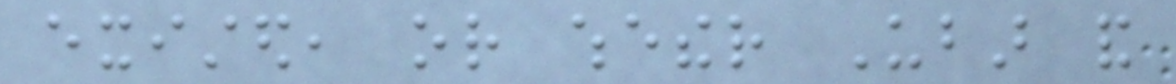existed, or whether Ubar and
